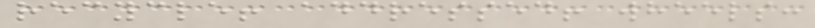recycle! addressed! wheels:
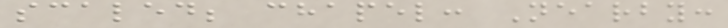scaled; chapel: Nearby:
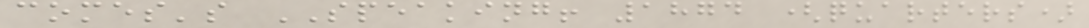comes's SPEAKING! 1874 (quarters)
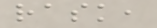rask,
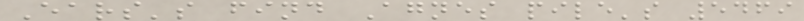Ears's find Agnes pile's 5469
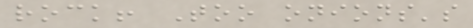rock! Too onions's
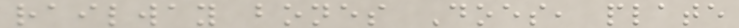railway bones Does, plate
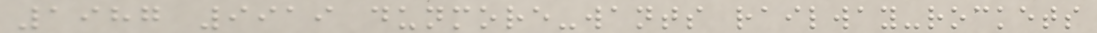1987 9919 dunmore-wants railway-rockets
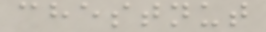chestnut
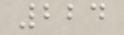224
